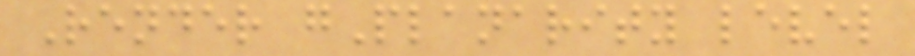Render gPlanarity level
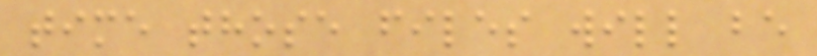time those files will be
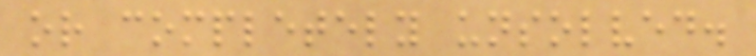or completely unsolved.
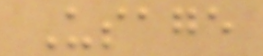Usage
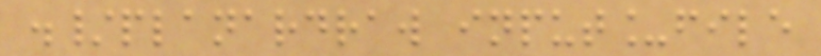./planardraw input_file
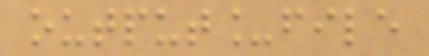output_file
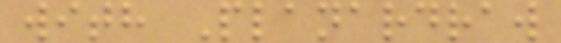with Planardraw
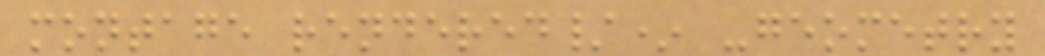montage rendered/* -geometry
